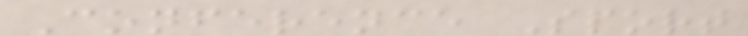Conference Sport
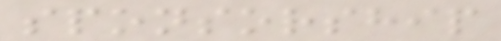sponsorship
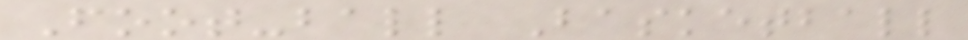Foot-ball Basketball
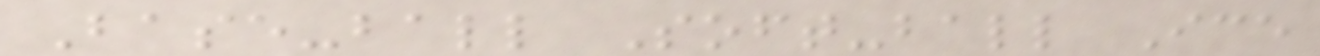Base-ball Soft-ball Ice
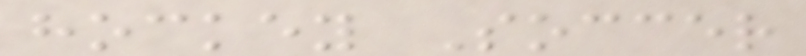hockey Soccer
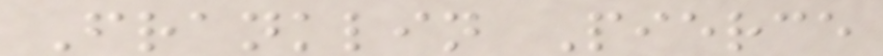Franklin Pierce
